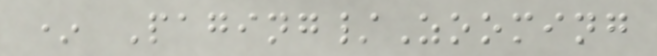* Paging/Zooming
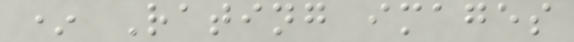* Rating images
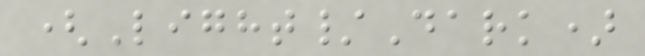(Light/Dark)
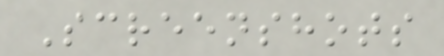Screenshots
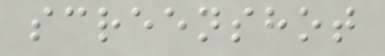screenshot
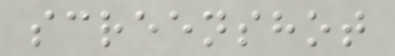screenshot
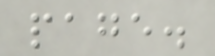page.
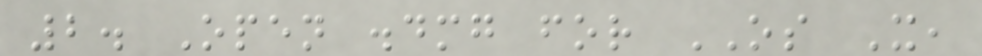2. Open .dmg for OS X,
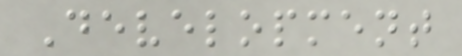Development
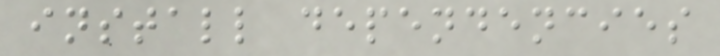install dependencies
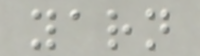yarn
